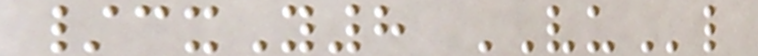/cxY8 VUl
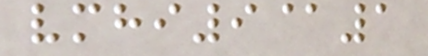vmhi9@1
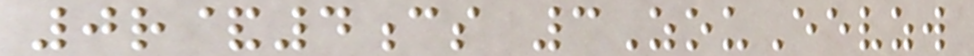0r&4cs 3ZouEevzw
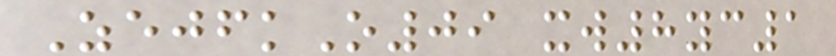ZejfkO09 xw8yc1
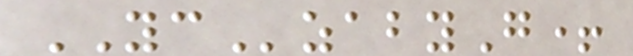YCzabyG+
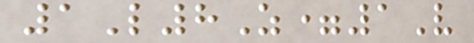1L8Z=1V
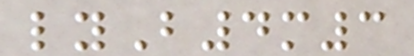lyB4m3
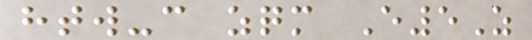htw-c zqm E5Z
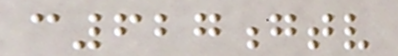c627gtv
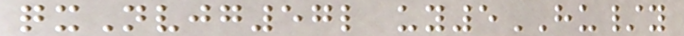qxNvjg57l uy5HU/y
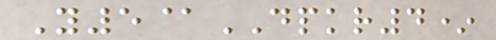Y5@DPKR4*
